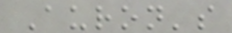Auron's
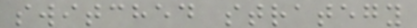switched strategy
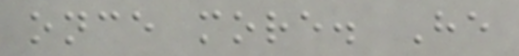once more. He
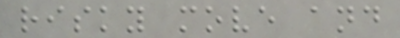risky move and
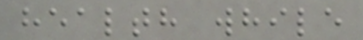health while
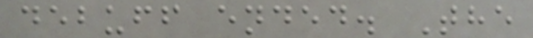debuff ended. The
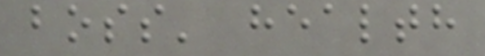boss' health
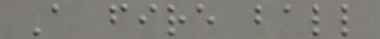A fire ball
